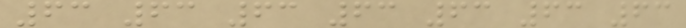63 63 63 63 63 63 63
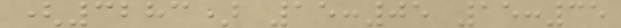(3283) 15:05 15:35
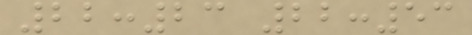22:23 22:53
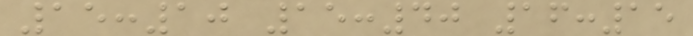15:10 15:40 16:15
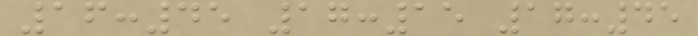16:45 17:15 17:45
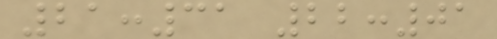21:31 22:01
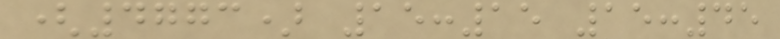(4773) 15:15 15:45
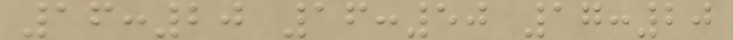16:20 16:50 17:20
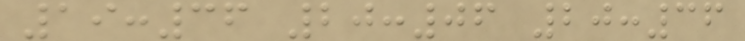19:36 20:06 20:36
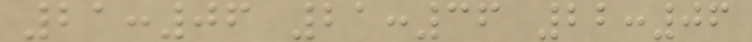21:06 21:36 22:06
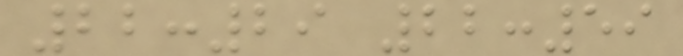22:29 22:59
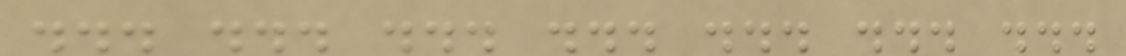... ... ... ... ... ... ...
